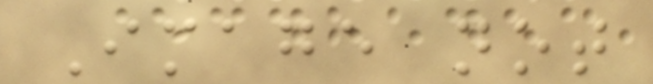Image not
